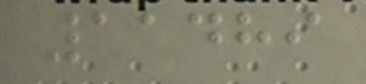11489
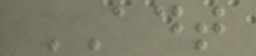ADT
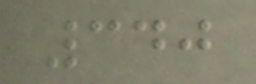340
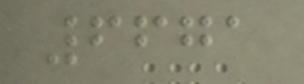6671
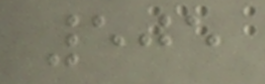505
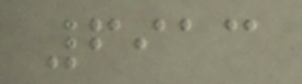6913
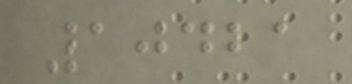10421
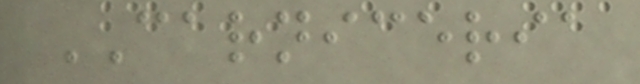CARNICERIA
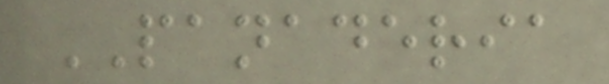PANADERIA
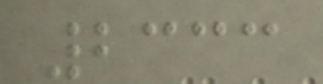2333
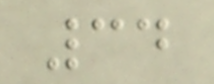34
